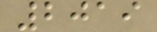2019
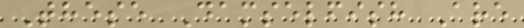These Damselfish Are
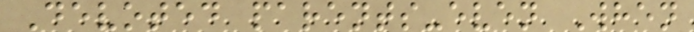Devoted parents-even When
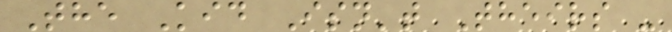The Kid Isn't Theirs -
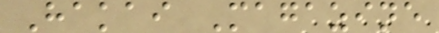Hakai Magazine
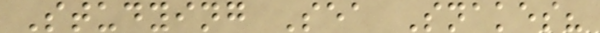Studying Sea Snakes?
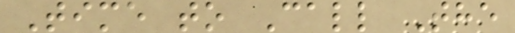Time to Call The
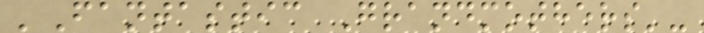'Fantastic Grandmothers'-
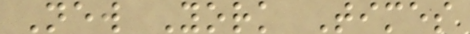New York Times
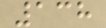138
